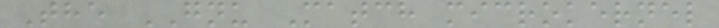The GNU Match microkernel
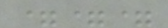===
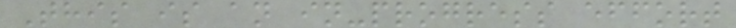This is an in-progress effort
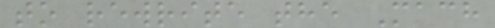to rewrite the Mach
